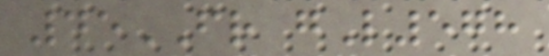45FR gL578
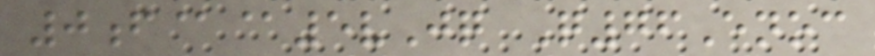0f@@5vJq Q76Enoc
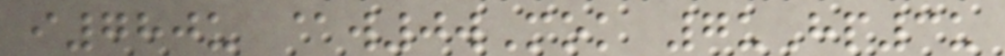i780u @w0wMok 7uHp3u
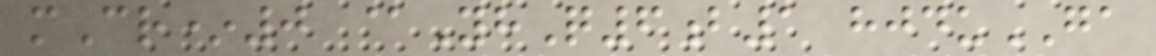mCr*0 @YhQ6b1 hjduGA
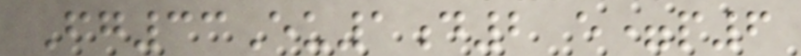Fg33Eu1d2 e=p6
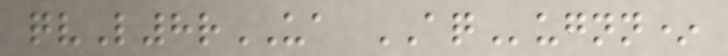qvL8rUA AQugnn*
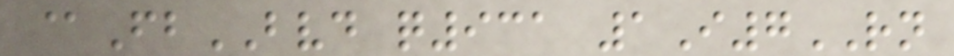@FbBVD q931 1I7RN
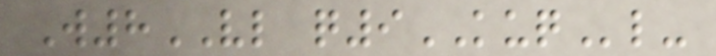W8VL q9KUQl-
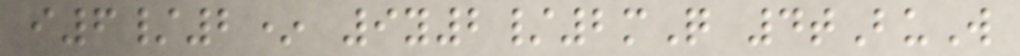i6/2* 9y2/2mQ 4tBuW
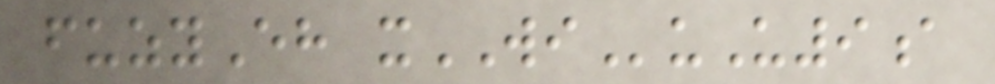fuzyEh xWIuU9a
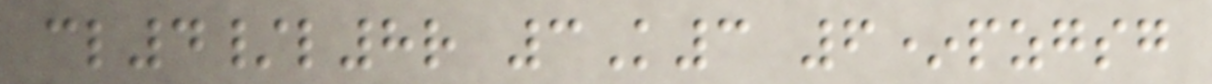cl4/l8r 3K3 6*pzgsg
